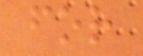for
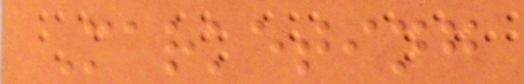Marketing
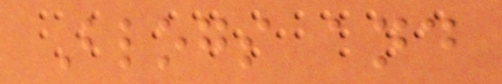Blogs and
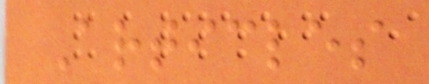Articles
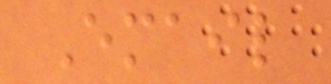Email
